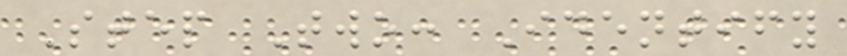Step Two: Identify
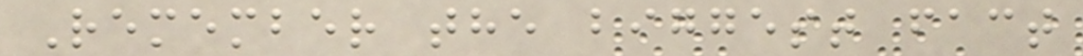Remember the biggest fact
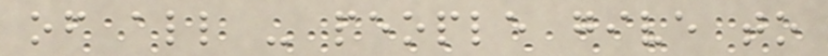of all - people give to
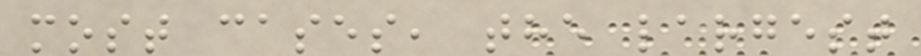most cases, the largest
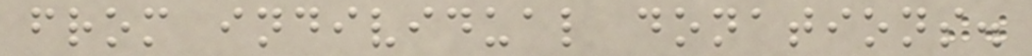from individual donations.
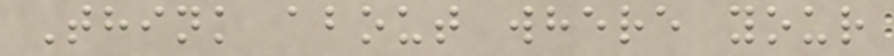Think about where your
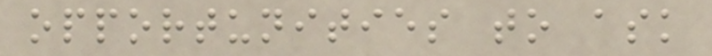opportunities to ask
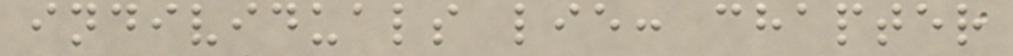individuals lie: chapter
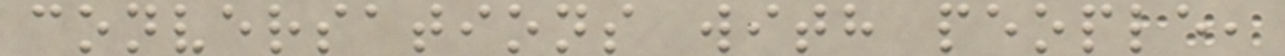conversations with people,
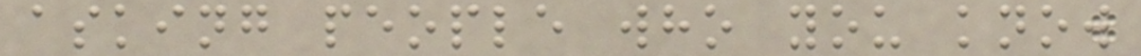asking people who you know
